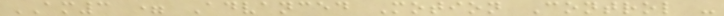AM3 = Advanced Motion Control -
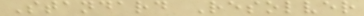Standard Resolver
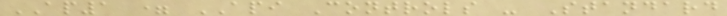AP1 = API Controls - Standard
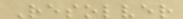Resolver
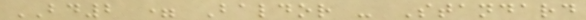BD2 = Baldor - Standard
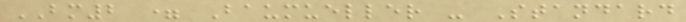BM2 = Baumueller - Standard
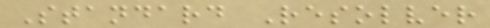Standard Resolver
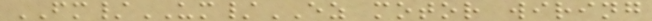FM/UM/EZ motor wiring
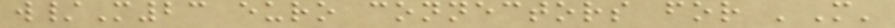w/M23 euro connectors for 'M'
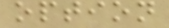option
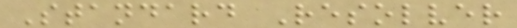Standard Resolver
